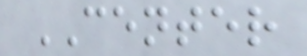CENTER
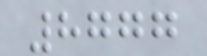8777
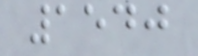1540
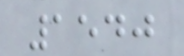1540
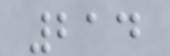214
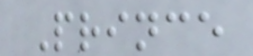Prince
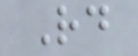Rd
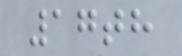17th
